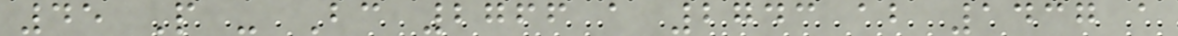45 P - Bc 2766 a 2743 ab 1437 a
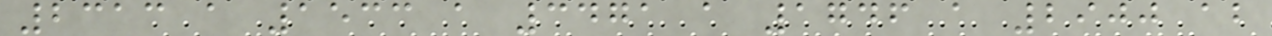2313 a 1533 a 3471 a 1746 a 2900 ab
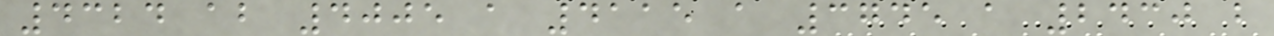4324 ab 4005 a 4115 a 3745 a 2430 b
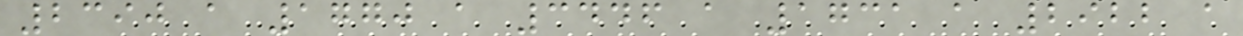2390 a 1770 a 3446 a 1731 a 2922 a
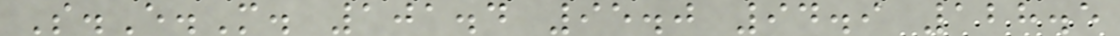S.E.M. 101.4 95.0 94.9 128.5
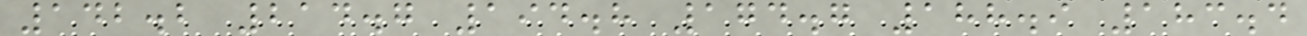142.2 214.7 194.8 174.7 188.9 183.4
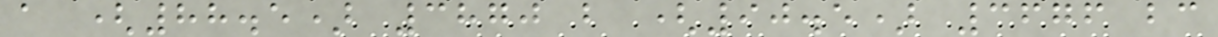a (88.5) 3870 b (90.5) 3676 bc
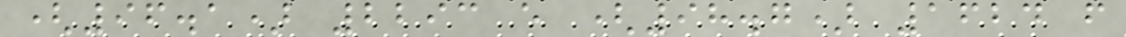(96.1) 2293 e (98.7) 1624 f
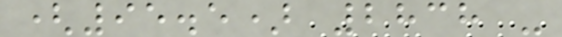(95.5) 2838 -
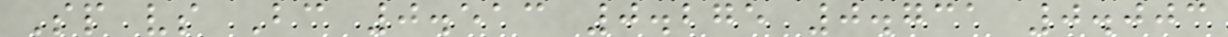Sp vs Bc 0.513 0.275 0.731 0.003
